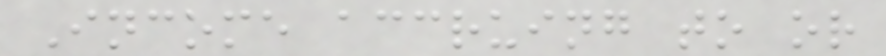Income accruing to or
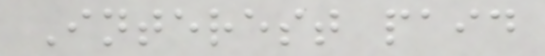Interest paid
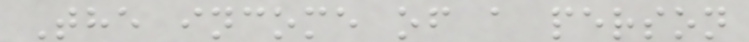The income of a person
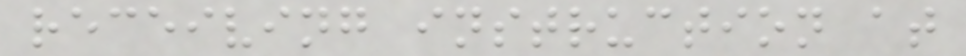receiving instruction at
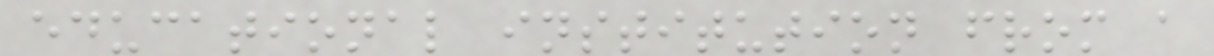educational institution from a
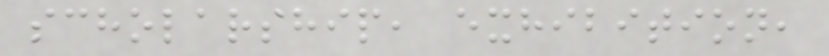scholarship, exhibition,
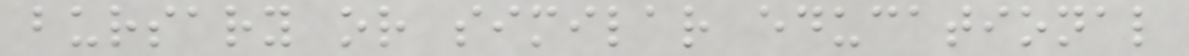bursary or similar educational
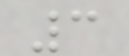3
